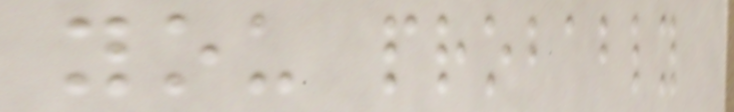you probably
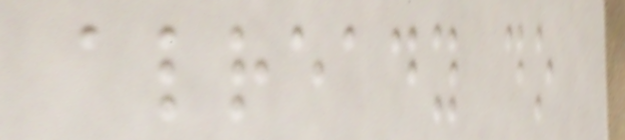already do
